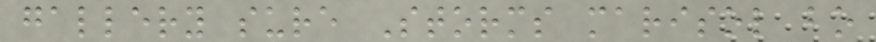gallery sure Storms marisol bo
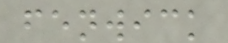fenwick
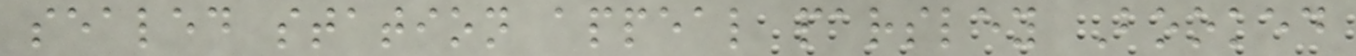sealed station appeal parsley Booked
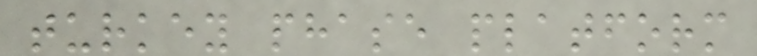turkey phase platform
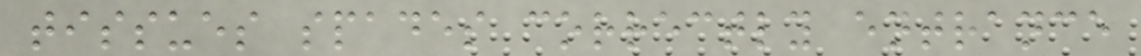tissues spades correctly entrance
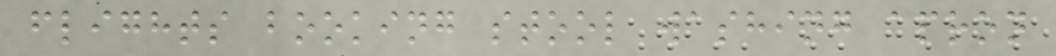flights booking stool washing apron
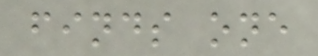finds one
